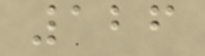126
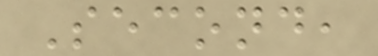Second,
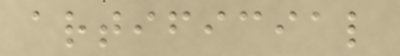artificial
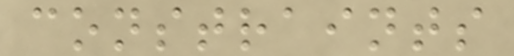constraints
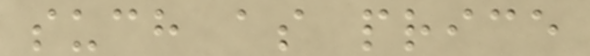such as price
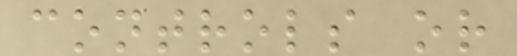controls or
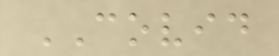COVID
